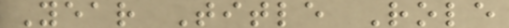Year Title Role
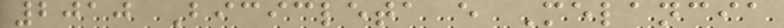2010 Bicicleta e Melancia
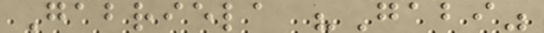Gabriela "Gabi"
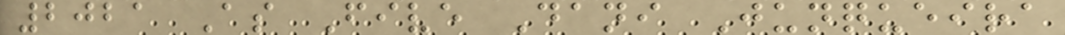2021 As Five Dani Junqueira
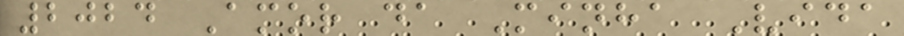2024 Amor da Minha Vida
